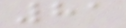81
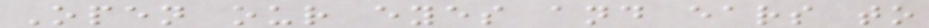Open our eyes and ears to
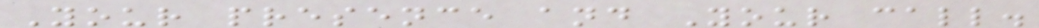Your presence and Your call.
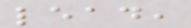lead,
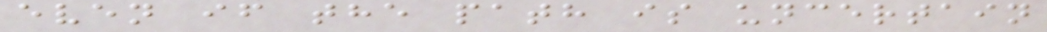even if the path is uncertain
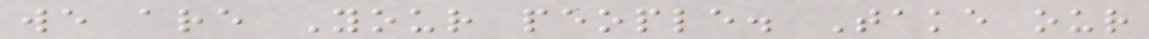we are Your people. Take our
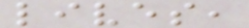lives,
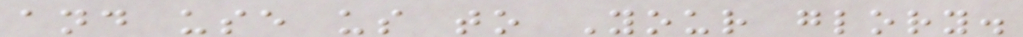and use us to Your glory.
